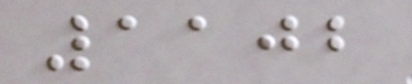1102
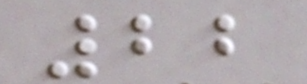22
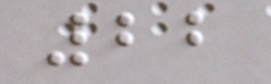22
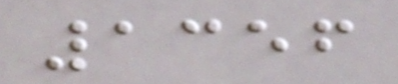1356
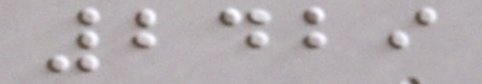2429
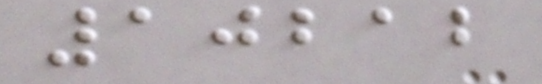10212
